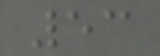53
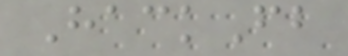HackFb
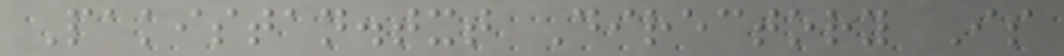Pakistan.txt Directory Is
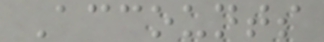Accounts
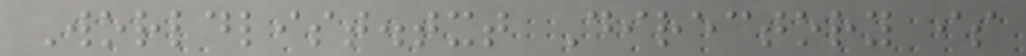Worldlist.txt Directory is
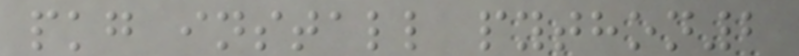pkg install python2
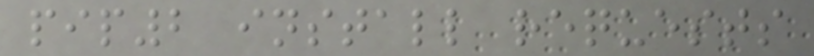pip2 install requests
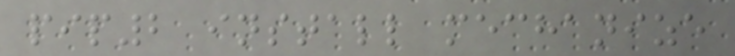pip2 install mechanize
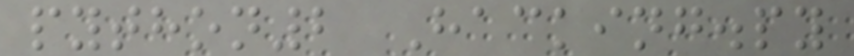python2 Hacking.py
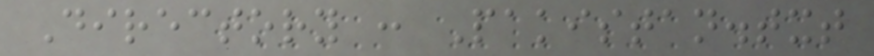Directory : Pakistan.txt
